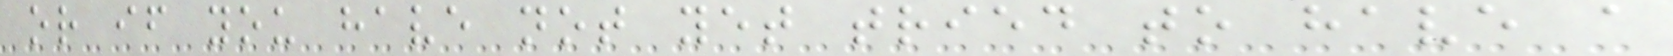or if you have not yet tried to have a
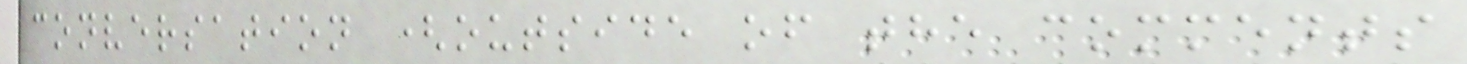conversation (outside of the comments
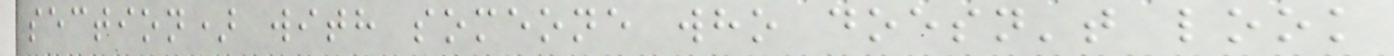section) with someone who doesn't look
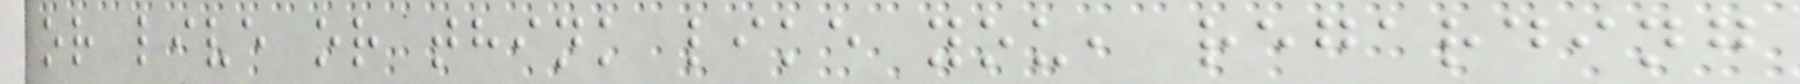or live or think like you, regarding
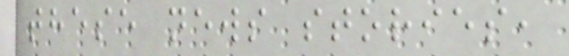these news stories,
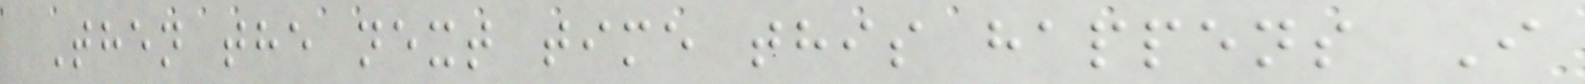Then the next time this happens I
